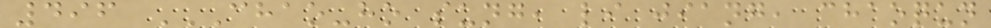496 CHAO-HO SUNG, LI JIANG, CHAOQUN
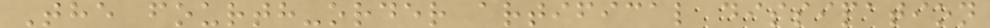The fourth-order artifical dissipation
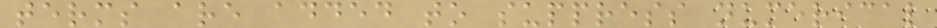terms are added to suppress numerical
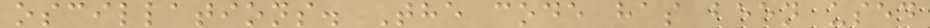oscillations. The code has been used
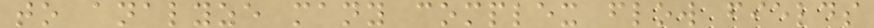to analyze many complex flow fields
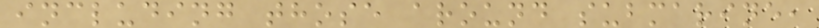including those around submarine,
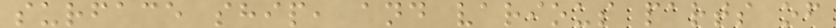surface ship, and various parts of
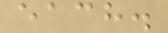each.
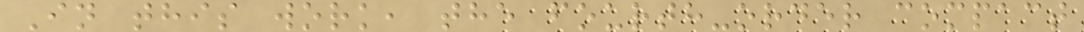In this work, the fourth-order compact
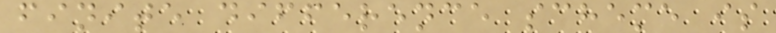finite difference scheme is
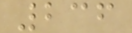236
